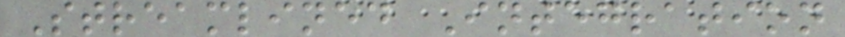Streamlined Integration
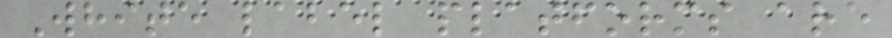White label platforms are
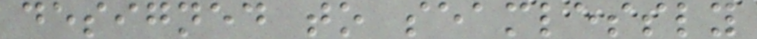designed to seamlessly
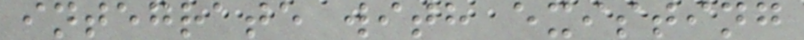integrate with existing
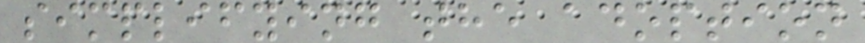simplifying the adoption
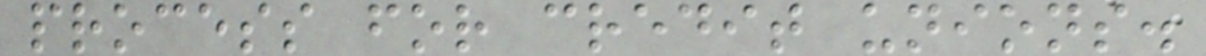process for credit unions.
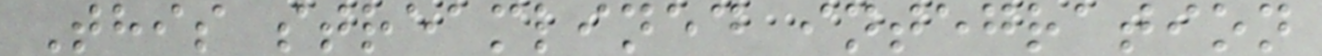This streamlined integration
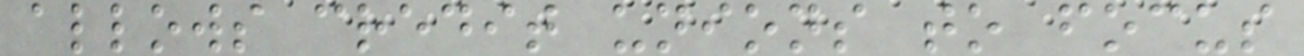allows credit unions to focus
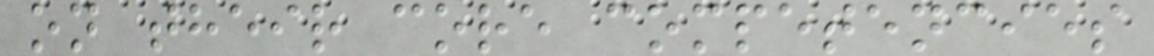on their core competencies
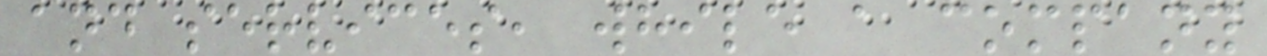and services, while a company
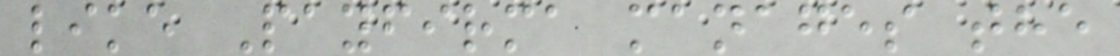like Payfirma manages the
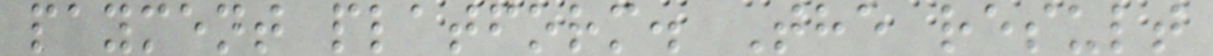payment platform. The result
